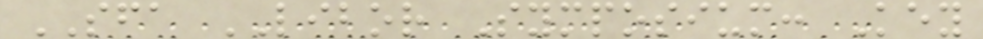SFA LIBOR Symposium: Key
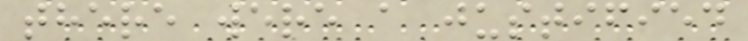there were a justified
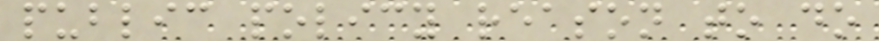public policy reason to do
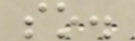so.
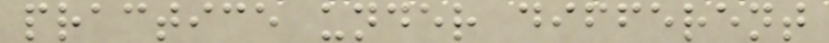practice under different
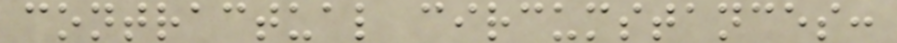contractual circumstances:
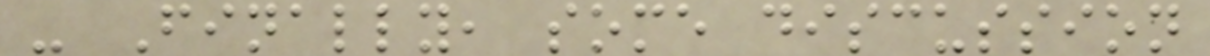- Finally, some discussion
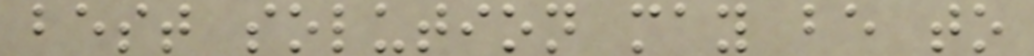best solution may be to
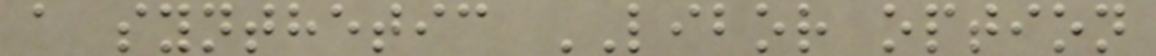a synthetic LIBOR option
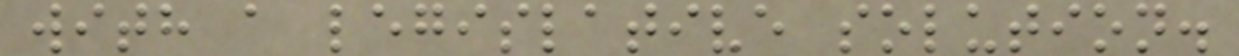with a legislative solution.
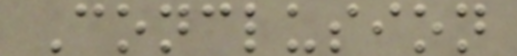Conclusion
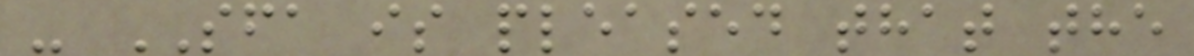- SFA is pleased that the
